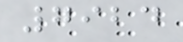7924
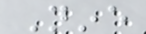Nine
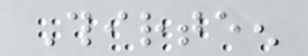Thirteen
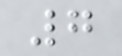7
